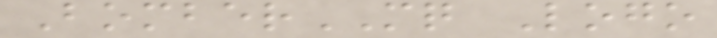BomberMQ Logo
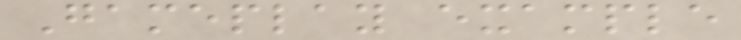Gameplay example
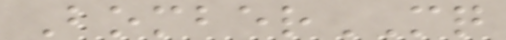BomberMQ
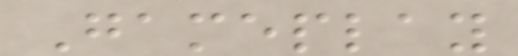Gameplay
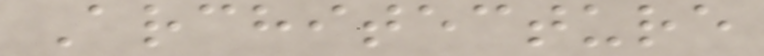Architecture
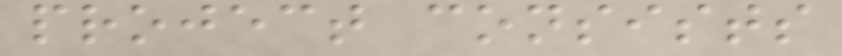project consists
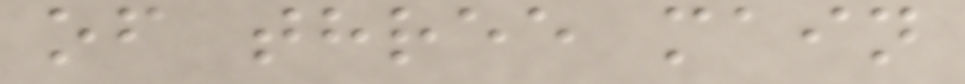of three main
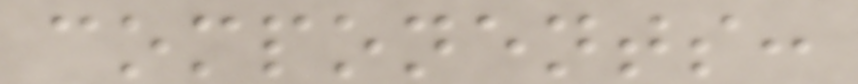components:
